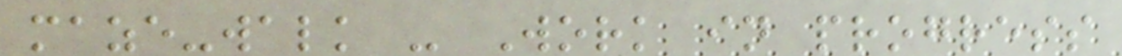maze-walk - Work in progress
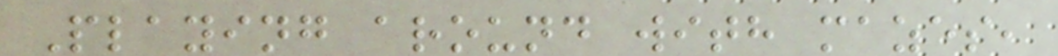Playing around with mazes,
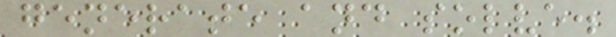generate and solve.
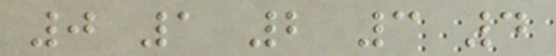0 1 2 3 4
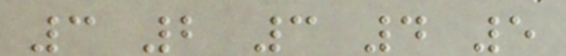3 2 3 4 5
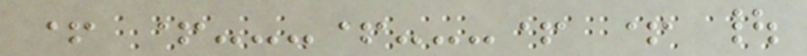+ +---+---+ + |
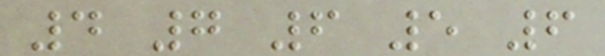4 7 6 5 6
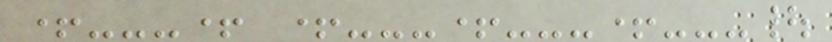+---+ +---+---+---|
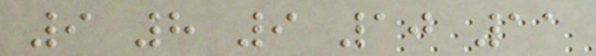9 8 9 10 11
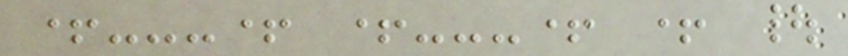+---+ +---+ + |
